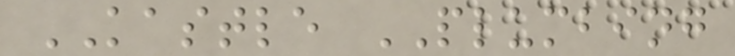KASTLE PLUMBING
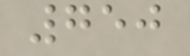750
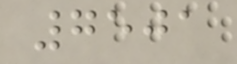7501
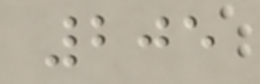205
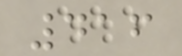416
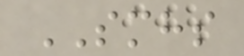SMHS
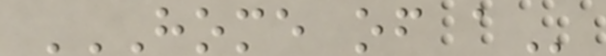HOME OF A
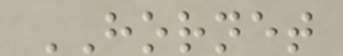HORNET
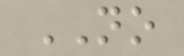NO
